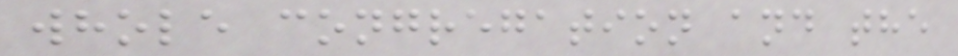whole congregation and the
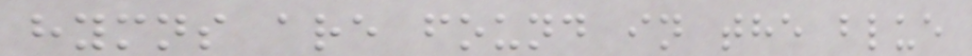hymns are found in the blue
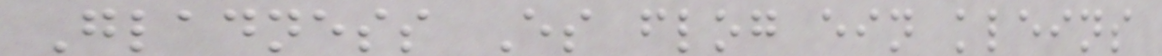Gladness Es flog ein kleins
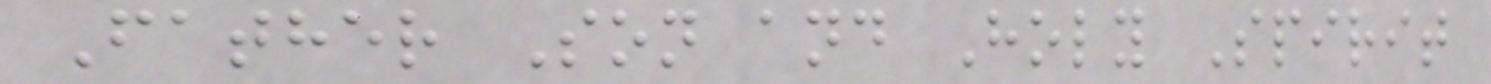Father Son and Holy Spirit
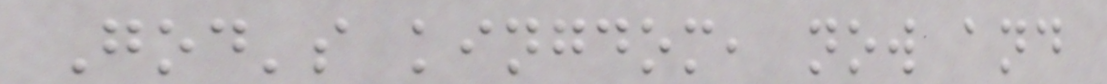God's kingdom, now and
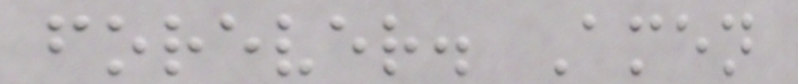forever. Amen
